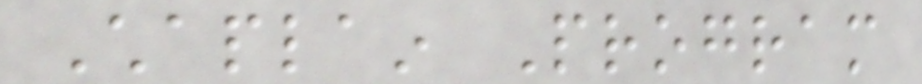Chaplain Program
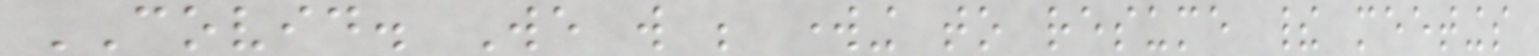COVID. We will be working to resume their meetings
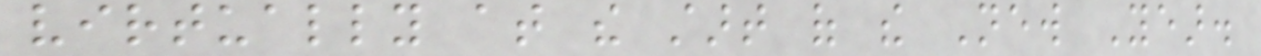virtually at the start of the New Year.
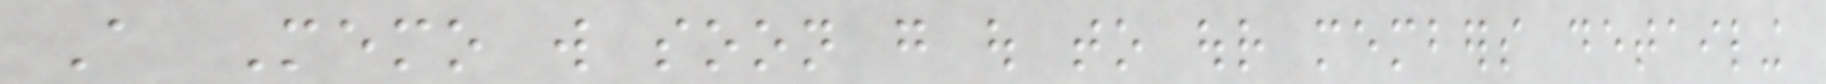A Memo will soon go out to our members detailing
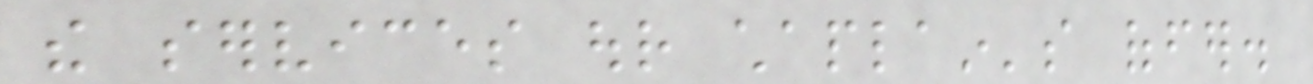the services our chaplain's offer.
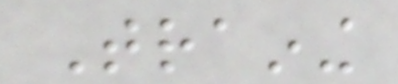Training
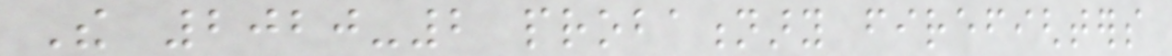The 2020-2 probationary firefighters
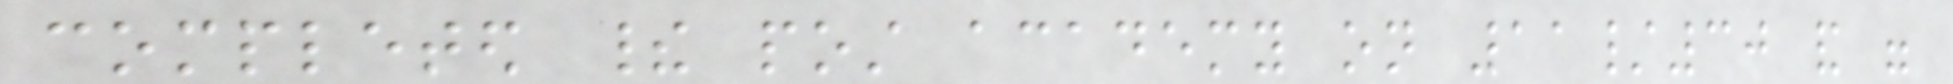completed their post academy on 11/30 and were
